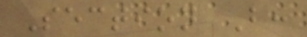Section B:
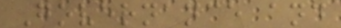Governance and
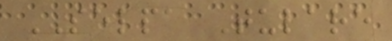SELPA Tulare
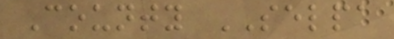County SELPA
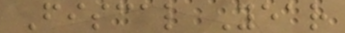Fiscal Year
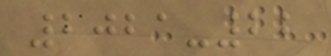2021-22
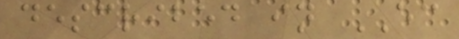described in EC
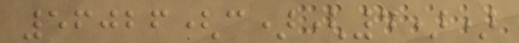56026(c)(4))
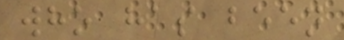who has been
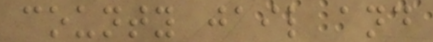county jail and
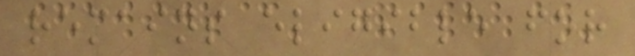remains eligible for
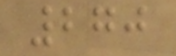270
